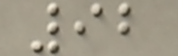92
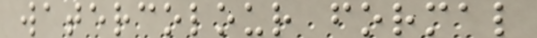watercolour formal
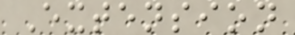Extension
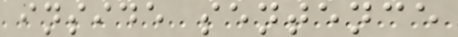inside sentence
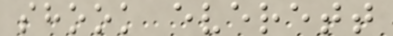shook everett
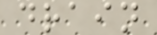drain
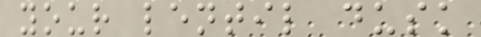your lentil dusk
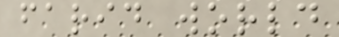farid world
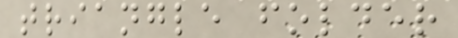triangle folder
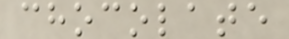chocolate
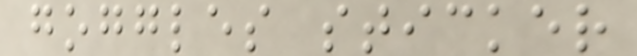goggles sticker
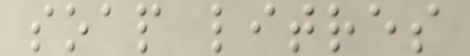soap litres
